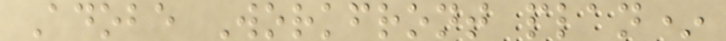Adobe Workfront plan*
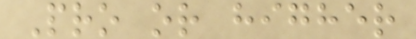Pro or higher
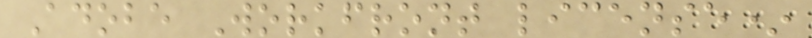Adobe Workfront license*
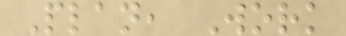Plan, Work
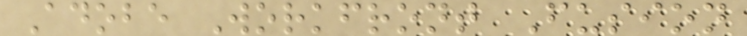Adobe Workfront Fusion
